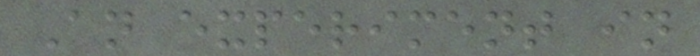An experiment in
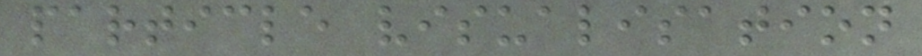particle visualisation
